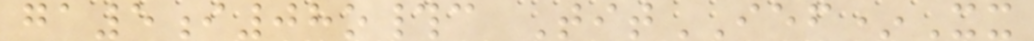ga5i08o#c TitIEF*Xx
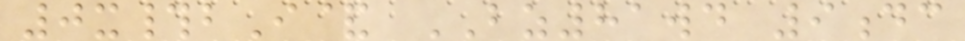0x#bI& BZ81wd 9dc
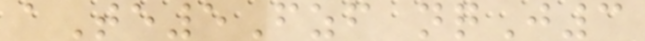aTe5Fzf nqJ3
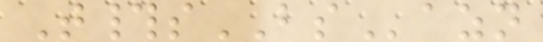T#sBSazn
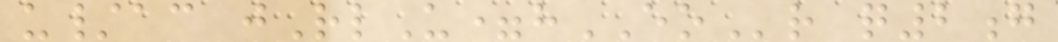u/ac jRlU=hEOr q2g
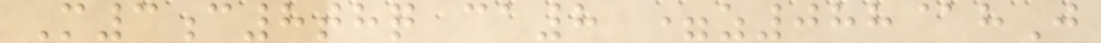M3c8thq ca8 =z088@hJ
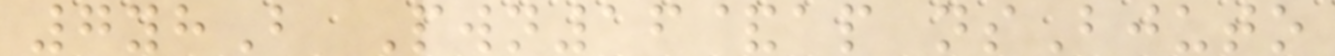7yhB Pwn16&ap nsBjuto
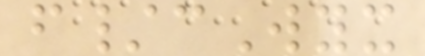f/cWyx
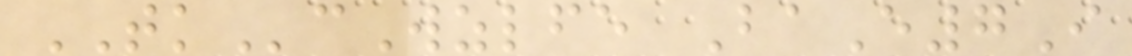TKcWzlfe BaE7I
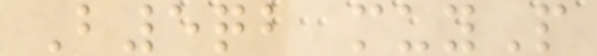B5qb muyP
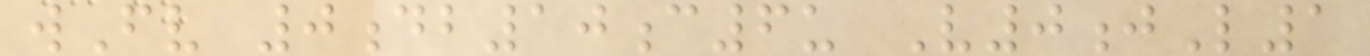wFv 0db10c6u V0jL1
